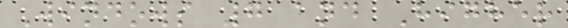Windows 7 and Higher
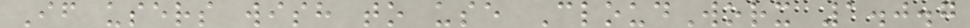If users wish to use CloudWorx 1.0.7
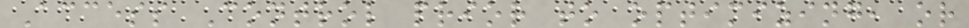Access Control prior to optimizing, or
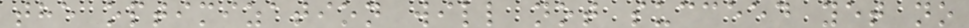the optimization will not succeed yet no
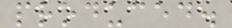produced.
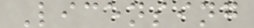Licensing
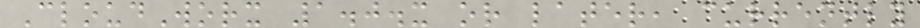CloudWorx 1.0.x or later, currently
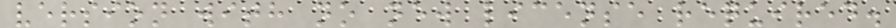version with no new license required.
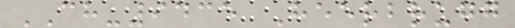CH-9435 Heerbrugg
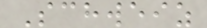Schweiz
